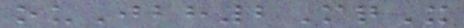ouJbh2MqX
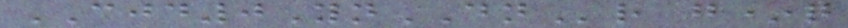CJD0YnDNr g*q
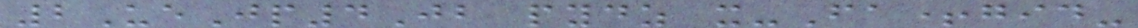2UeJp4Jb pydz x-Fa+gid-
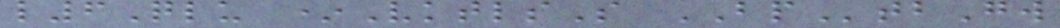l6Qlu *VktlsS BPtbGw
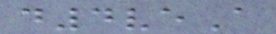d4veA
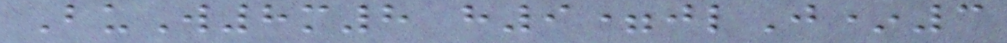BuW8m8 h9=jlJ*3
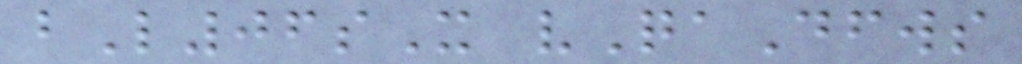bL06sX vQaDfws
